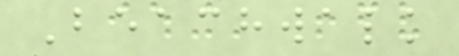Beachwalk
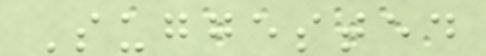Suggested
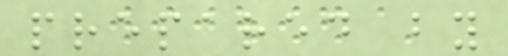prepared by
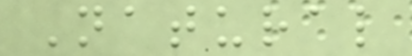Natural
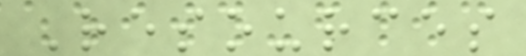Resources
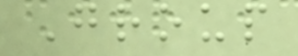Group
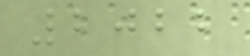2022
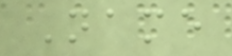Name
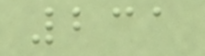231
